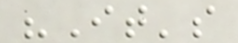"It's
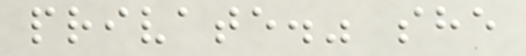private." she
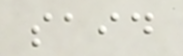said
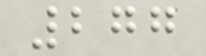277
